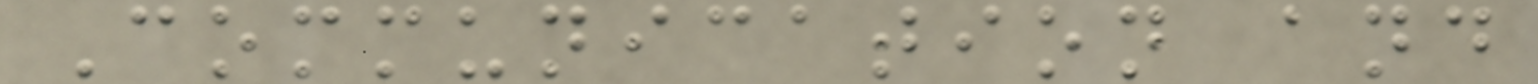Communication and
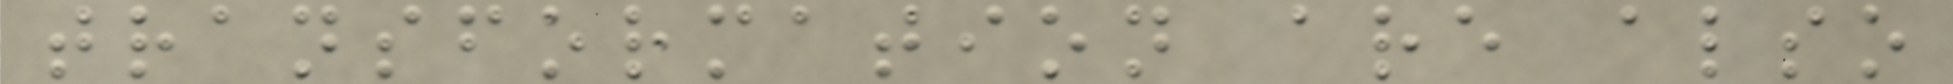transformation are also
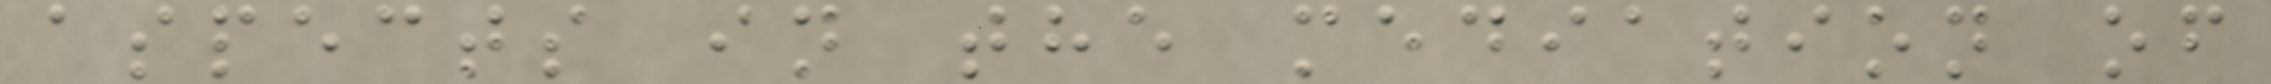aspects in the mediation of
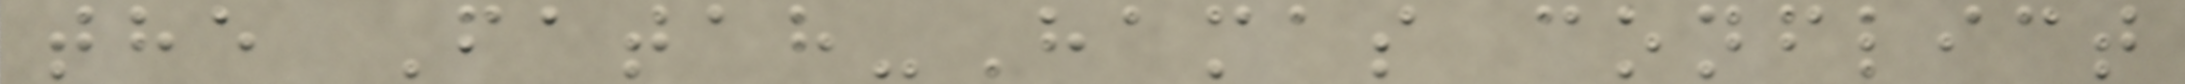the Fatah-Hamas conflict
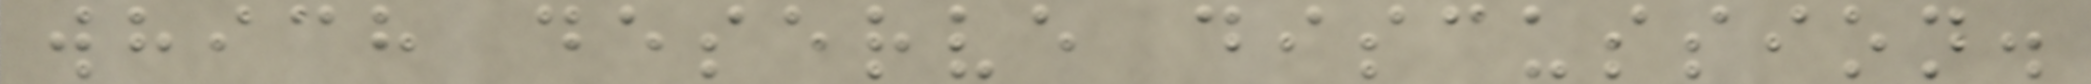which deserve discussion.
